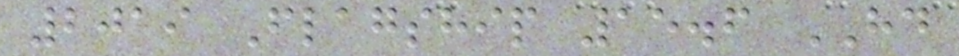2019 Flagship 15.6 HD
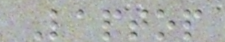Laptop
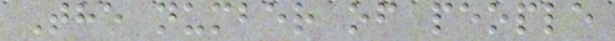The number of people
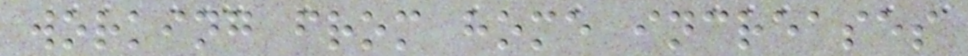working from home increases
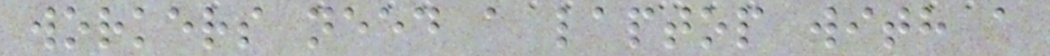workers need a laptop with a
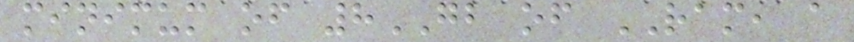minimum of 8GB of RAM, a
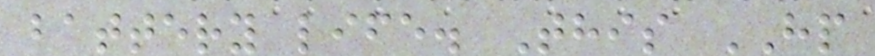battery life. This HP
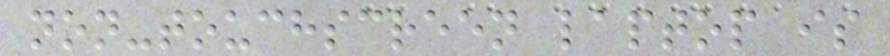non-touchscreen laptop is
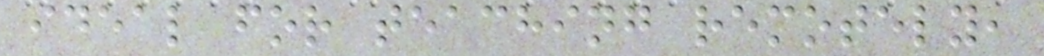ideal for teaching remotely,
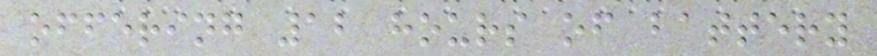offering 12 hours of battery
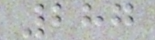287
